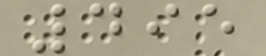495
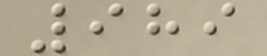989
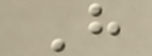H
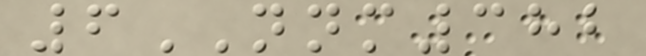6NNM382
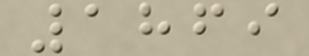1869
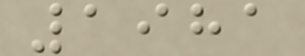1981
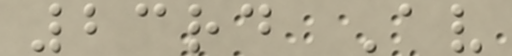23rd Av
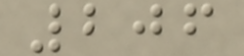206
